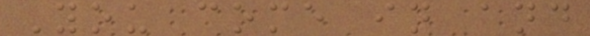You come in and
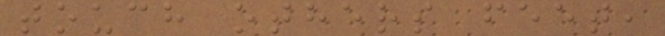touch others feet,
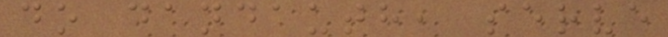do dandauth, serve
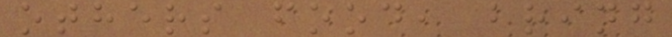others food, bring
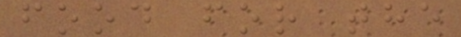food for the
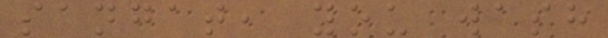sangat, you wash
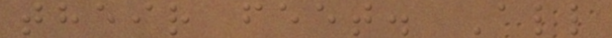their feet. All
